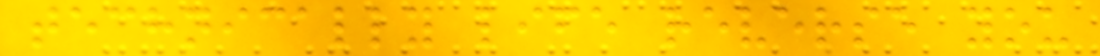technically life reverse you
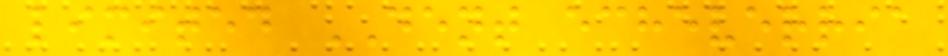limited DENT echeverria
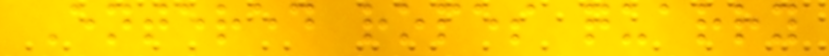Entered ropes quarry
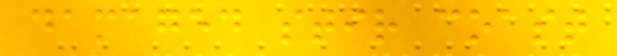damaged stir coast
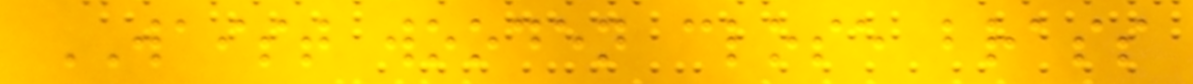WAIST wooden close brass
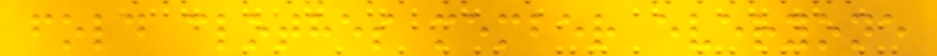fold clothes member everyone
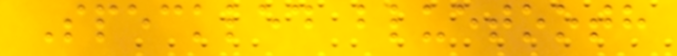Speckled bluetooth
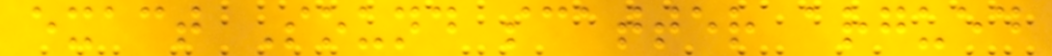exact Sound scatter argued
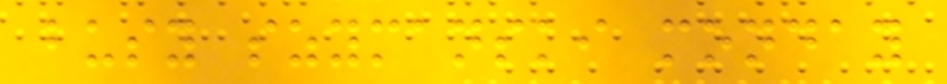busy szymanski monday
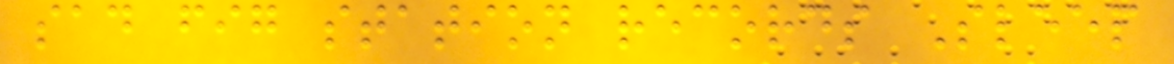sad fig station records Sleep
